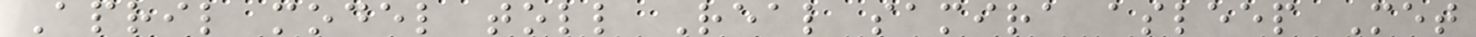April model toll Real samira asleep Met
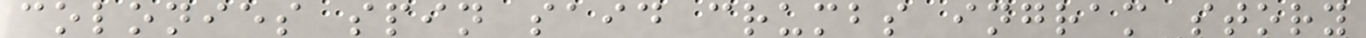colonies spin said crumbs ingram story
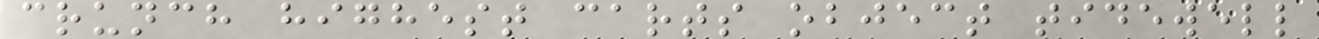crunch highest carts object tidewell
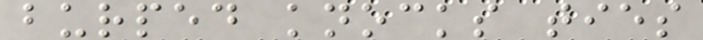burped knocks ties
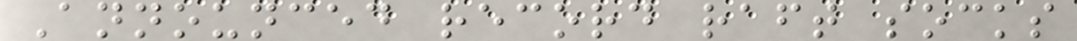Announced record raft socks
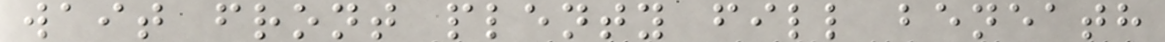wait front plenty fill beneath
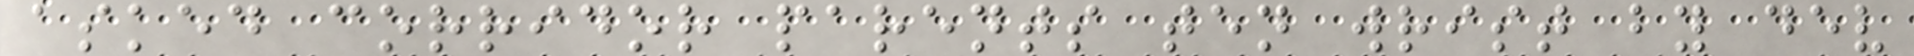asked corridor parents ten wrist by dev
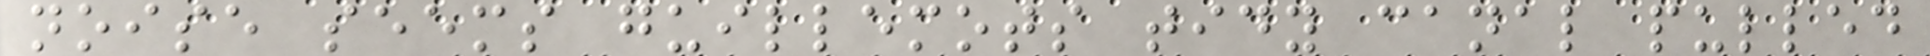noise seems guillemots tidy canal pulled
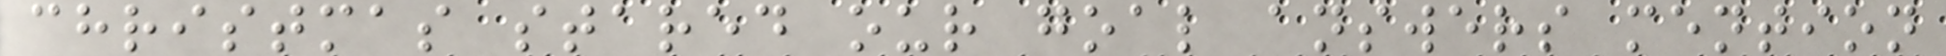christmas stared our goal answers mention
